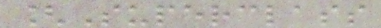[Superclass
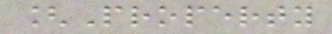[Property
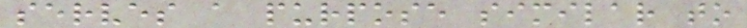serves a purpose similar to
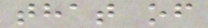that of
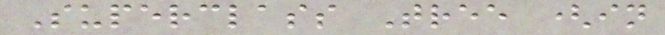Superclass Tree (in
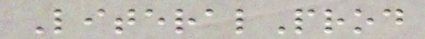LiteralProd
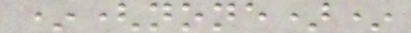*(none)*
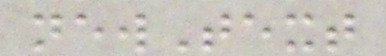newText
